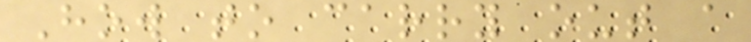How to carry out a
